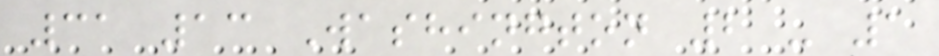31 13 Washington 2 - 1
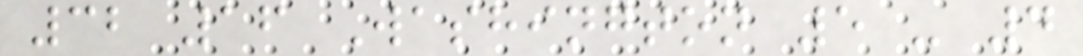32 16 Washington 5 - 4
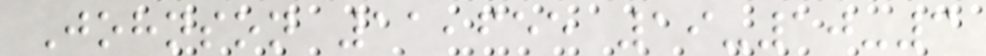Johnson 11,655 19-10-3
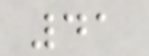41
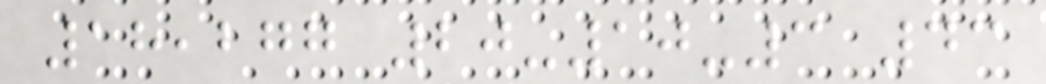18,277 20-10-3 43
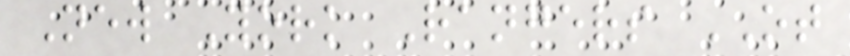New York Rangers OT
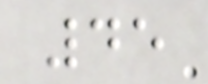45
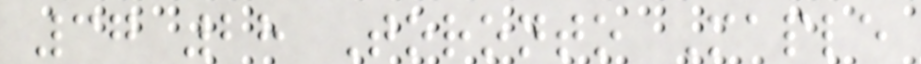37 28 Toronto Maple
